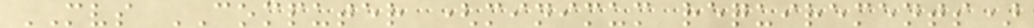MVS COMPUTER (minimum requirements)
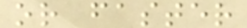or faster
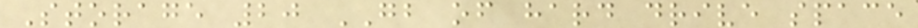Storage 20 GB of hard drive space
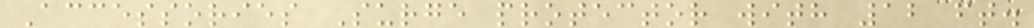Accessories Surge protector with 12 ft.
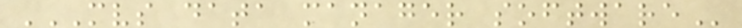MVS DATA MANAGER SOFTWARE
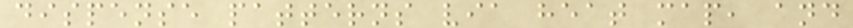dispense patterns via heat map, and
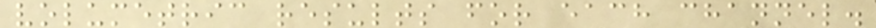volumetric results for each channel.
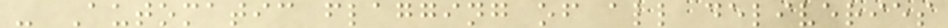- Automatic flagging of all deliveries
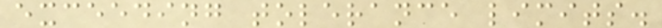exceeding tolerance limits.
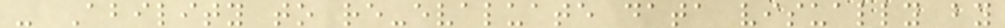- Ability to re-evaluate data visually by
